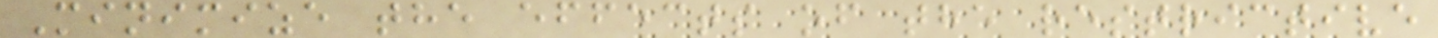Minimize the effects of the restrictive
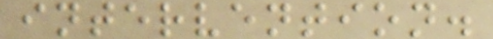intervention.
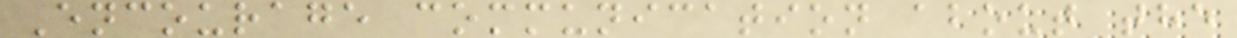Encourage communication about the
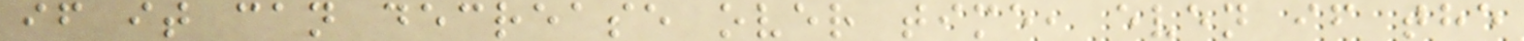if it can decrease over time, even if the
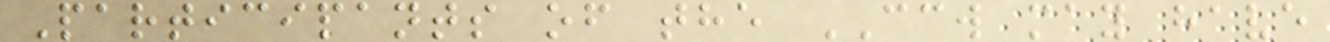Participants of the CCW may have
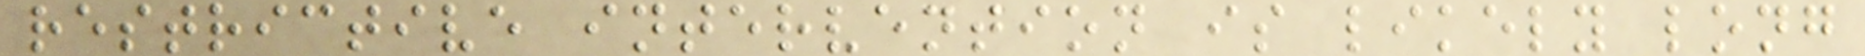restrictive intervention is likely long
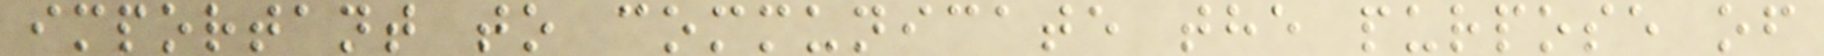important to communicate the purpose of
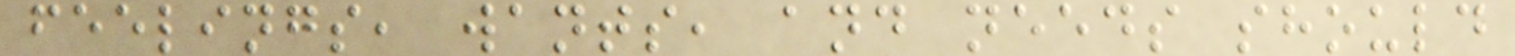feelings, wants, and needs should
